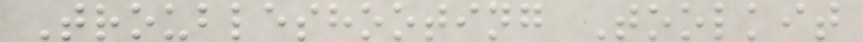Troubleshooting Toolkit
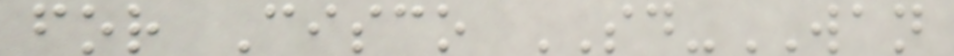for Cisco SD-WAN
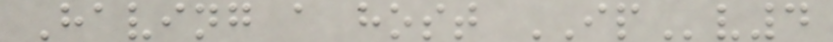Having a host IPv4
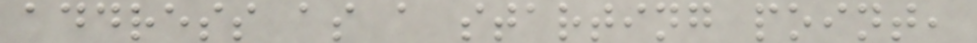address as a starting point,
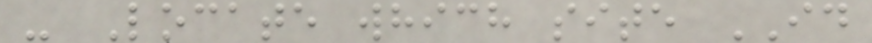- Locate which site ID
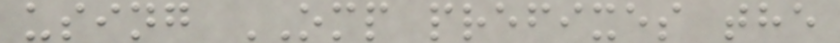using OMP prefixes the
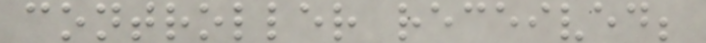controller received;
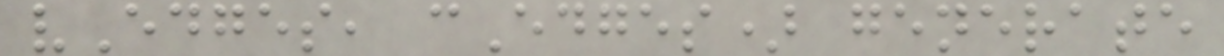vEdges, cEdges) generate
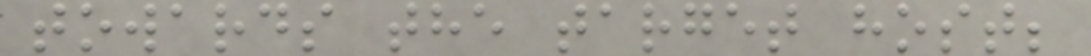towards the target host;
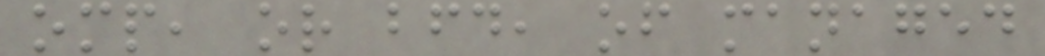omp, or bfd, of managed
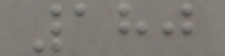180
